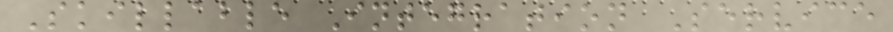Skillable Integration Service
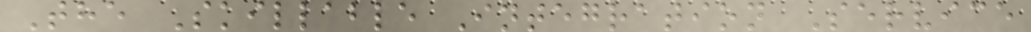The Skillable Integration Service
